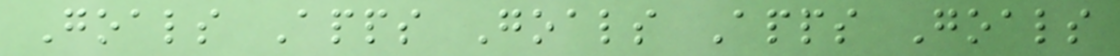Goals Apps Goals Apps Goals
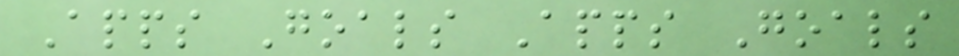Apps Goals Apps Goals
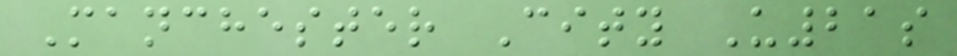Manchester City U21s
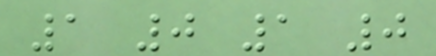1 0 1 0
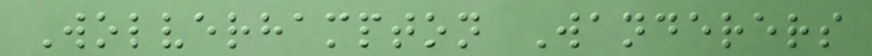Wolverhampton Wanderers
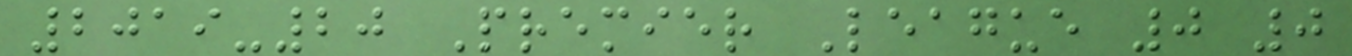2019-20 Premier League 0 0
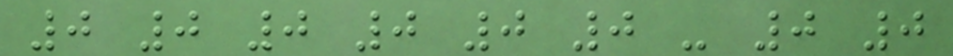0 0 0 0 0 0 - 0 0
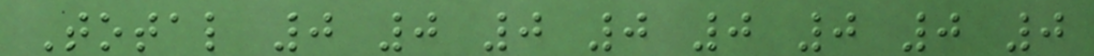Total 0 0 0 0 0 0 0 0
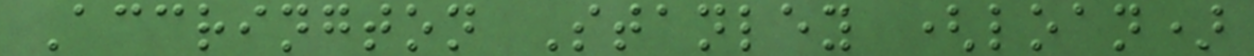Accrington Stanley (loan)
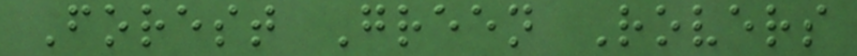Forest Green Rovers
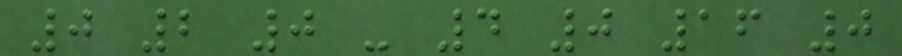0 2 0 - 4 0 16 0
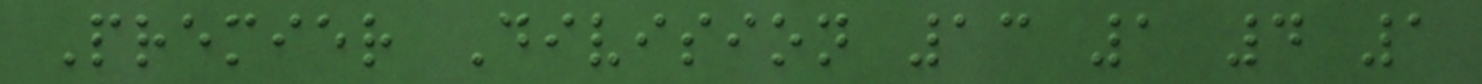Premier Division 13 1 4 1
